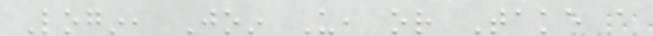Login, Join Us, or Take a
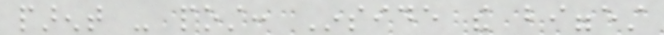parent - post: Inside the biggest
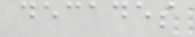decades
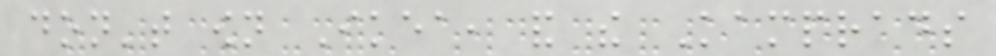don't own Ikea, and the Kamprads
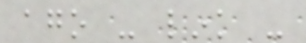ago - link -
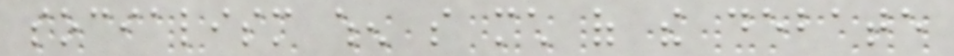socialism when so much of the debate
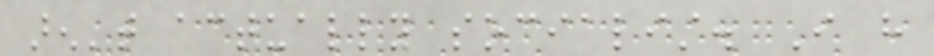aren't actually socialist. I have
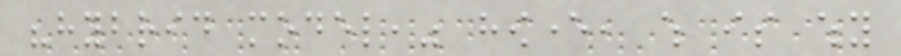"hybrid model," however, which is why
